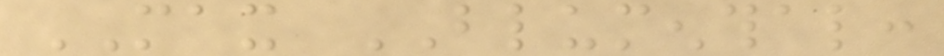MAX BLUMENTHAL:
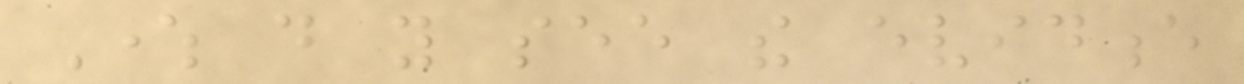Where do you see the evidence
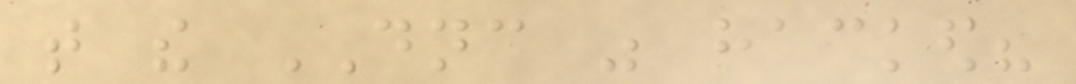that the DNC was hacked?
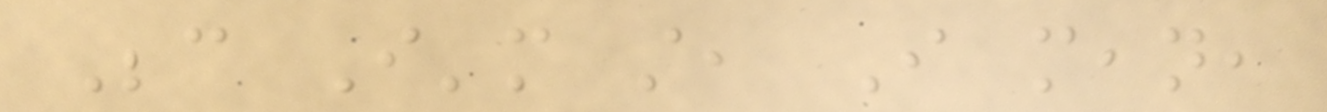Because I'm still, I mean,
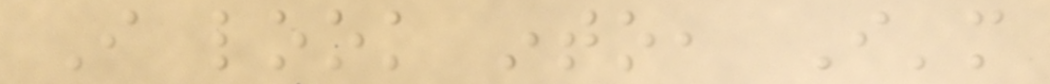I look into, I'm
